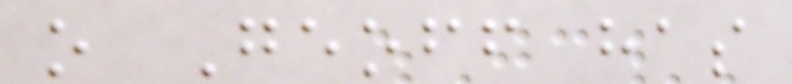o Geoff has
